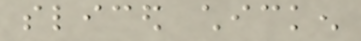sliced chicken
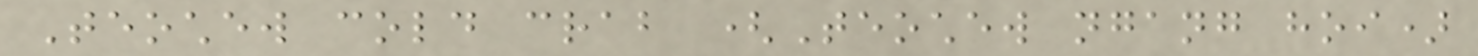Teochew cold crab (Teochew ngang hoi)
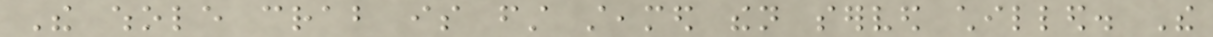The whole crab is first steamed then served chilled. The
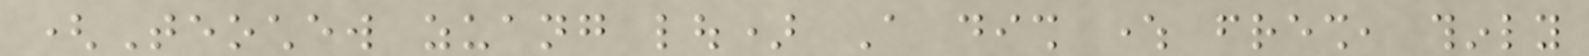(Teochew zuang lou) A dish where fresh, thinly
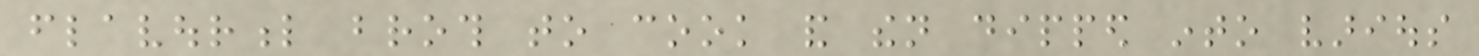flavourful broth to cook and then dipped into various
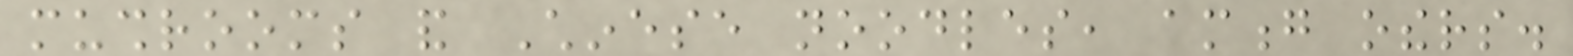mushrooms and Chinese noodles, among others.
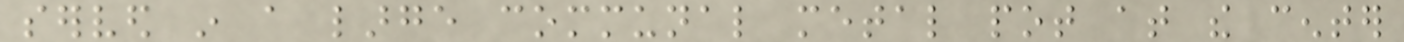served in a large communal metal pot at the center
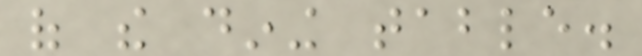of the dining table.
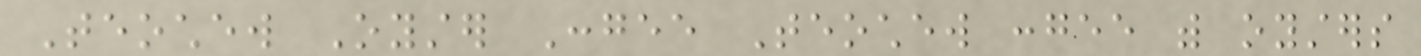Teochew Oyster Congee Teochew congee with oysters
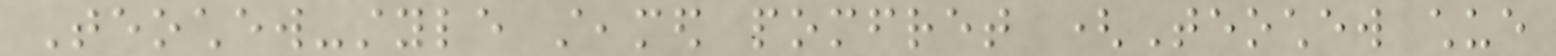Teochew-style steamed pomfret (Teochew chue
